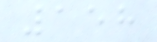158
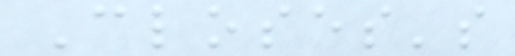Closes's
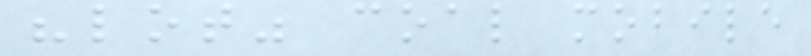"lot" coal mobile
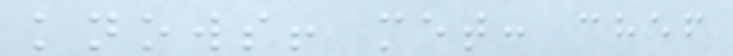knows! met: chef
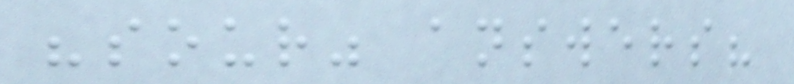"sour" answers?
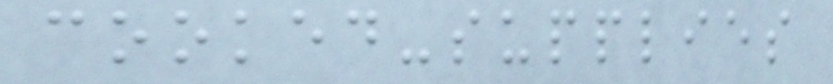cooked-supplies
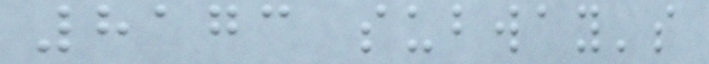8173 subway's
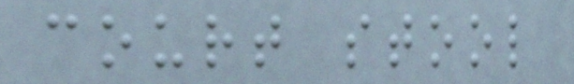court stool
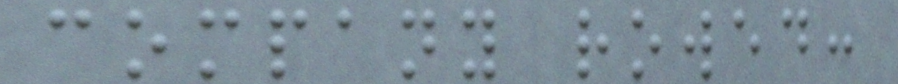company rowed:
